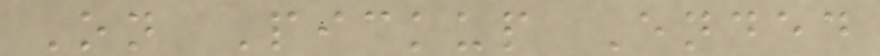On Pickup Ended
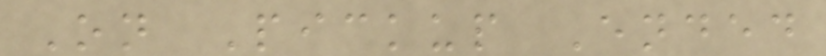On Pickup Ended
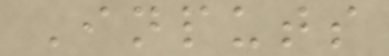Inputs
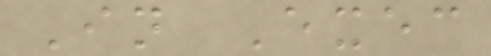In Exec
